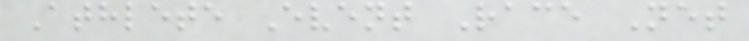Athlete Event Race Net
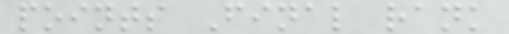points Final rank
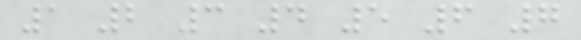1 2 3 4 5 6 7
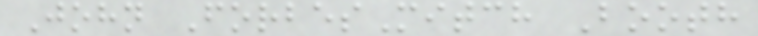John ForbesMitch Booth
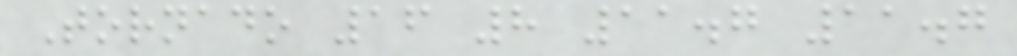Tornado 16 8 11.7 11.7
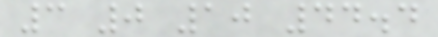3 0 10 44.4
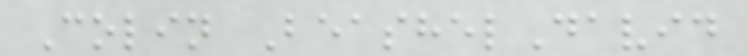Colin BeashelDavid
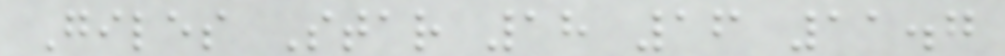Giles Star 18 16 11.7
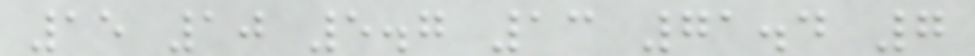15 10 5.7 13 71.4 7
